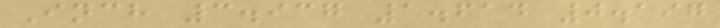Inch 3.937 1.614 0.197
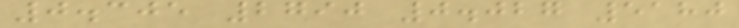0.305 2790 0.027 5180
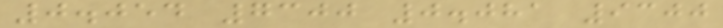0.054 7300 0.081 9300
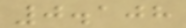0.108
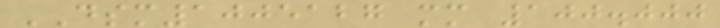DSM1005127 mm 100.000
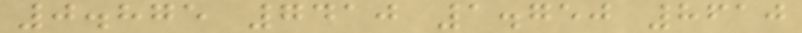0.875 7410 1.750 8610
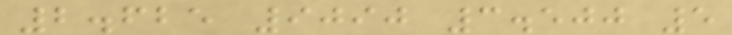2.625 9090 3.500 5
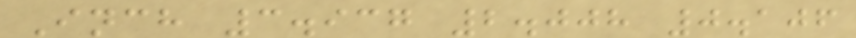Inch 3.937 2.008 0.106
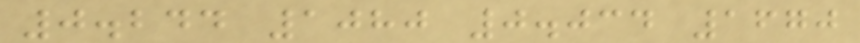0.244 1080 0.034 1670
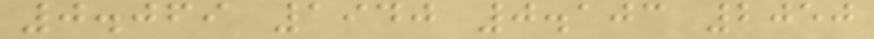0.069 1940 0.103 2050
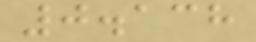0.138
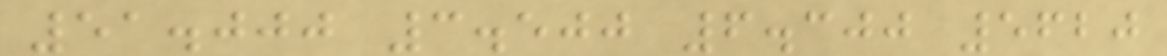51.000 3.500 6.300 5620
